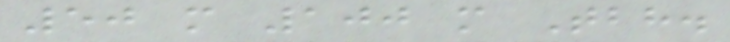50 m 100 m Tbh.
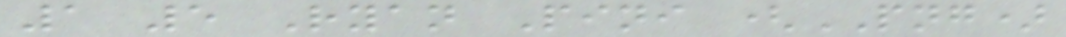1 5 Ryan Pini (PNG)
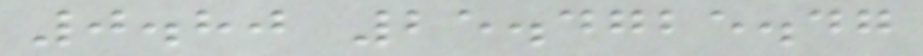0.80 25.4725.47
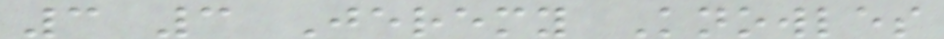3 3 Jeremy Knowles
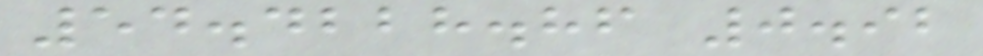54.4228.86 0.92
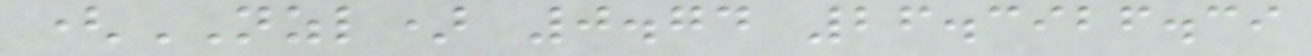(NZL) 0.74 26.3926.39
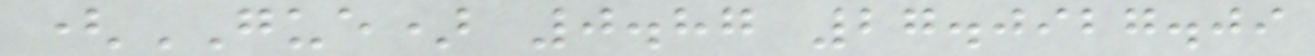(GUE) 0.87 27.0927.09
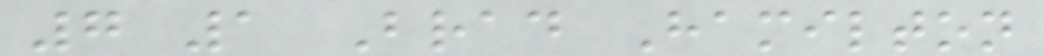7 1 Brad Hamilton
